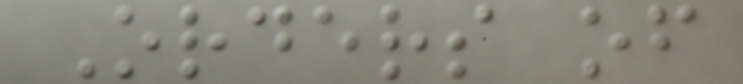Orders of
